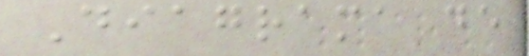Diagrama de
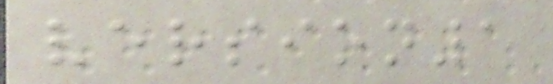version1
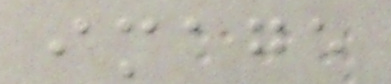image
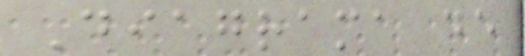Diagrama de
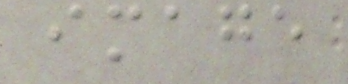image
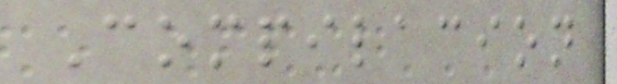Compilacion
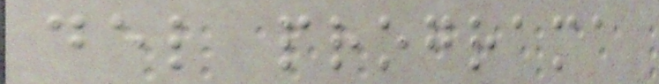del programa
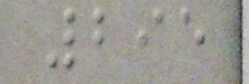295
